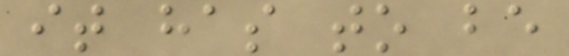it has to be
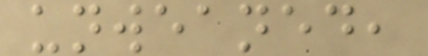unweaned,
